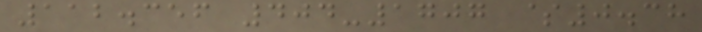112.356 404-1707 $0.38
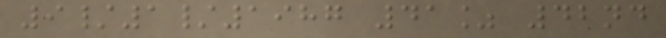9/1/1987 41% 42nd
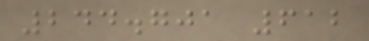244.701 612
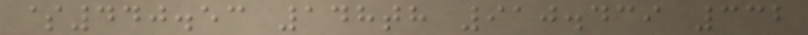$440.53 148th 910.439 332
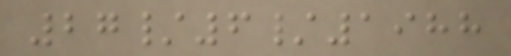27/6/1988
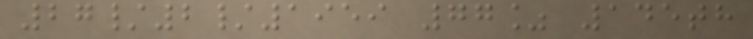27/2/1959 77% 145th
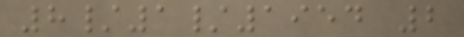8/1/1954 2
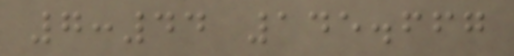7:44 145.667
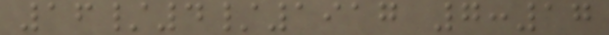16/4/1917 7:17
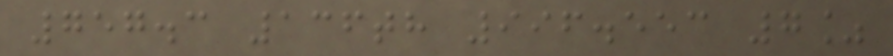757.3 136th 996.553 7%
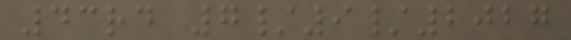43rd 7/9/2027
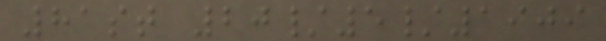81st 20/5/1909
